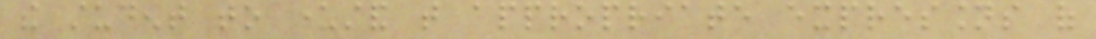the student to understand that appropriate expressions of
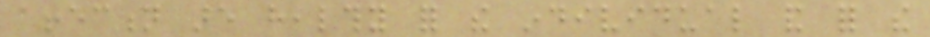affection are healthy for the individual and for the
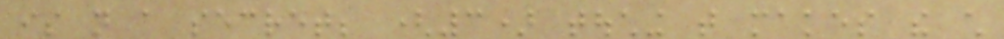is not a secret; (3) touching that makes the child
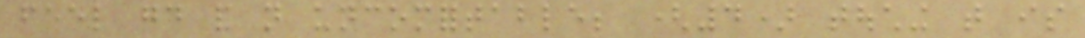feel good and not uncomfortable; (4) touching that is
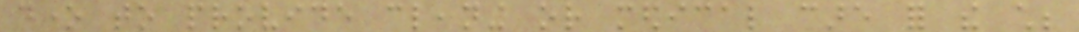done to provide cleaning or medical care for the child;
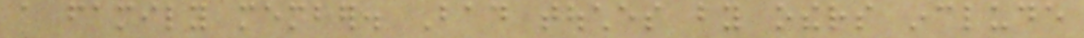a family member. Bad touches by others include
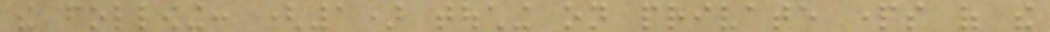the following: (1) touching on private parts of the
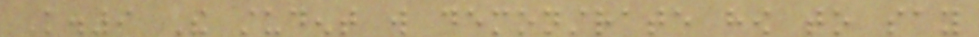K.9 The student will demonstrate how to say
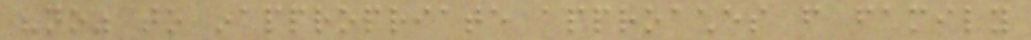"no" to inappropriate approaches from family
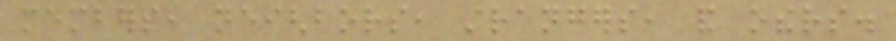members, neighbors, strangers, and others.
